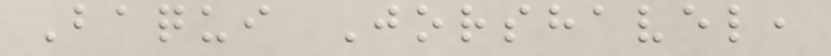Baqui Jorshavel,
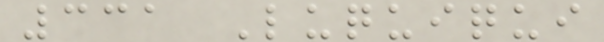331 Luquiqui
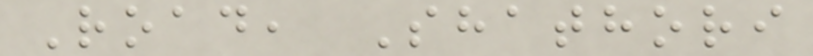Road, Shathori
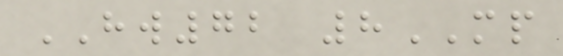HW72 8MP
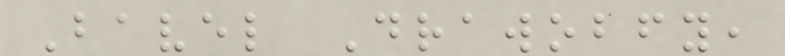Bavel Drawobfy,
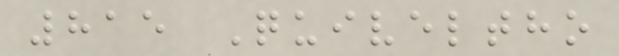815 Quiveltho
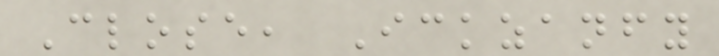Close, Ickzanfy
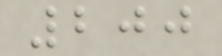200
